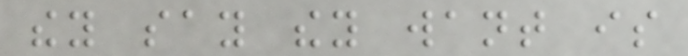they say they want is
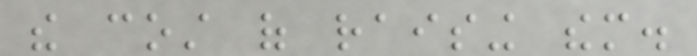the cost of raising them.
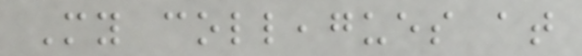My colleagues at
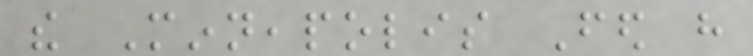the Minneapolis Fed have
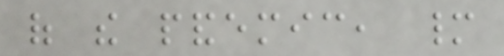of the pandemic, many
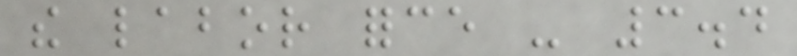the labor force - 3.4
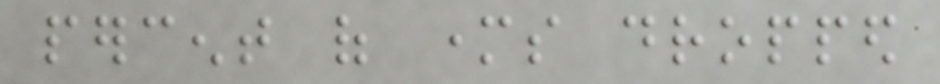percent of mothers dropped
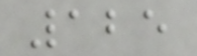125
